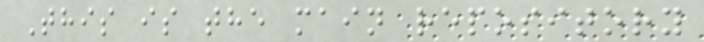This is the main repository
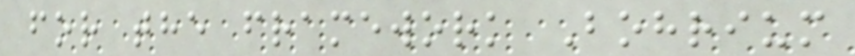for the framework Bohrium
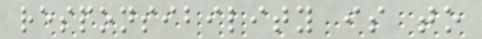responsibility is to
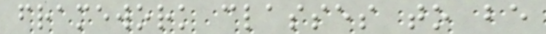framework classes to be
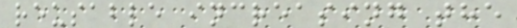reusable increasing the
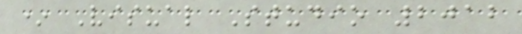* Visual Studio 2012
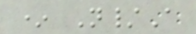* N/A
